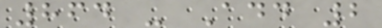864 - Add 2
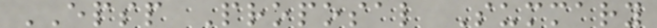EPSP Proposal Summary
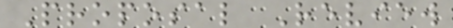Proposal Review
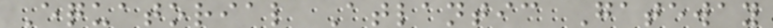Equatorial Atlantic Gateway
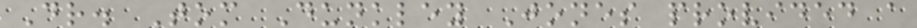Dr. Tom Dunkley Jones provided a
